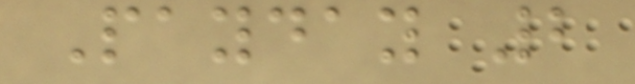Payday 2
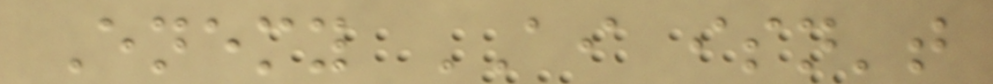Enemy AI isn't
